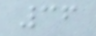36
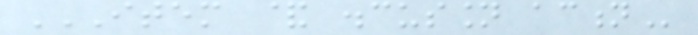ITEM & DISCUSSION ACTION
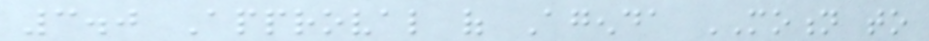3.0 Approval of Agenda MOTION to
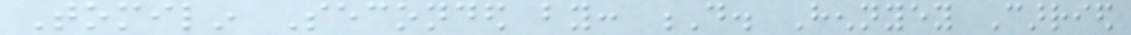Tomilin Seconded by: D. Hennyey Carried
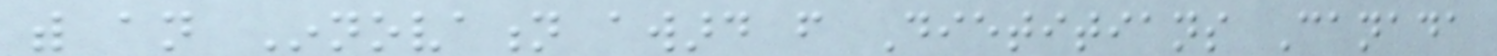with an Innovation award from Dietitians Canada
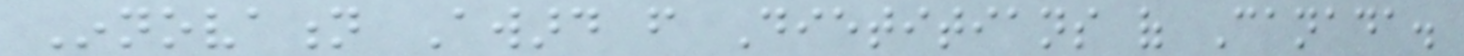Innovation Award from Dietitians of Canada.
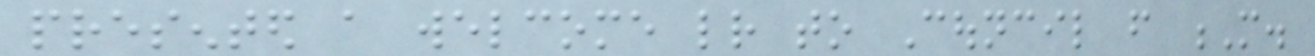presented a welcome letter to Council from M.
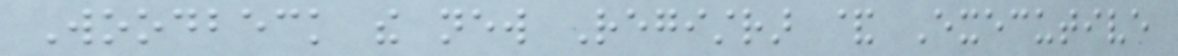Woodbeck the new Registrar & Executive
